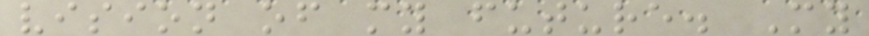vision of my future. My
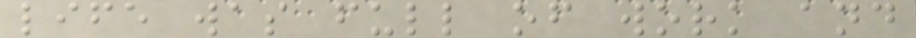life was full of work and
